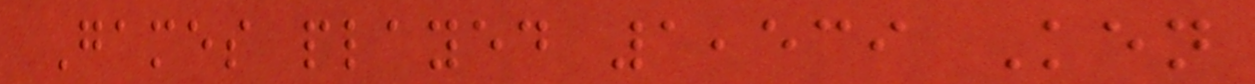Games played 1,539 Ken
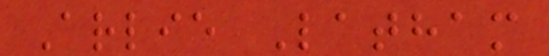Arlie Latham
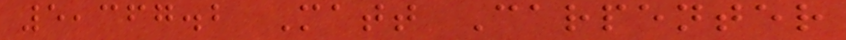5,367.2 Matt Carpenter
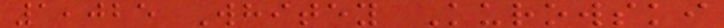1,025 Whitey Kurowski
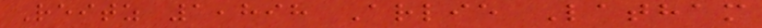Reitz 1,898 Arlie Latham
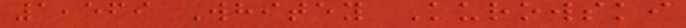1,569 Whitey Kurowski
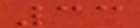33
